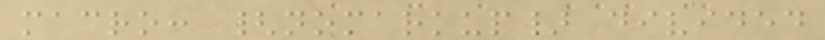macro: {nomarkup} divided
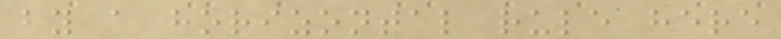by a horizontal rule here
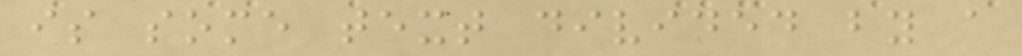is some text divided by a
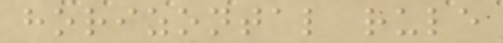horizontal rule
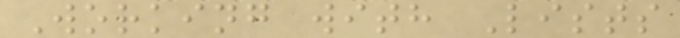Working with Lists
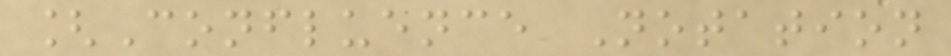[Confluence Notation
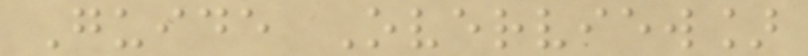Guide Overview]
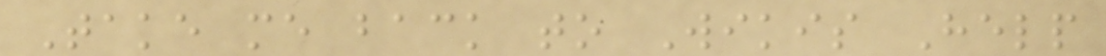Take me back to Wikis Help
